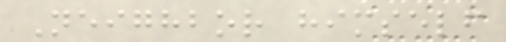Neighbor himself
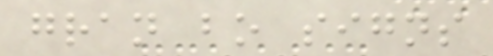gran bo signs
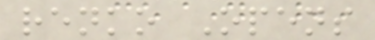renko Opens
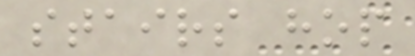stairs hop
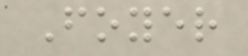Foyer
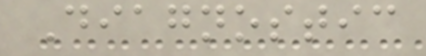Diagnostic
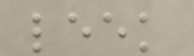leek
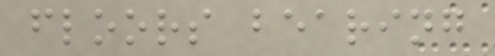floors bearing
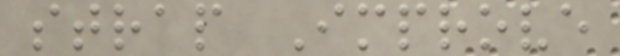strap Improve
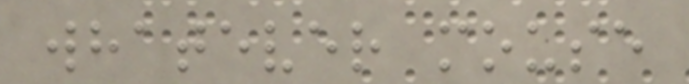whatever mouse
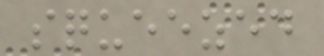squeezed
